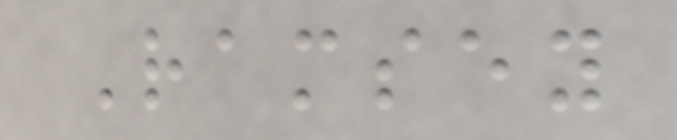Ramsey
